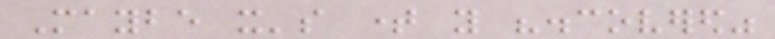Maybe it's time you "discovered"
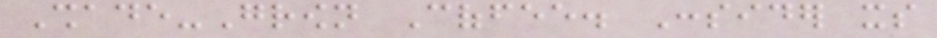Shade-Grown Coffee. Consider its
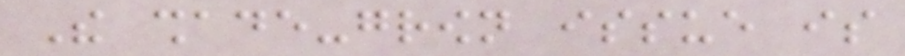The shade-grown issue is
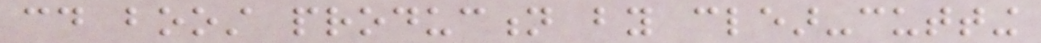could boost production by clear-cutting
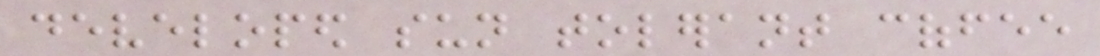developed sun tolerant coffee
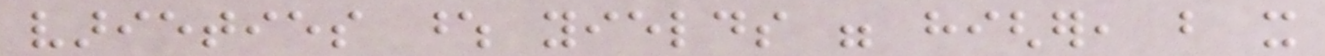varieties whose yields were higher, but it
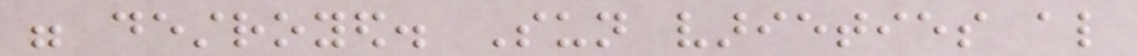were destroyed. Sun varieties also
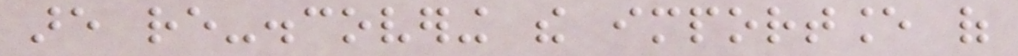are re-discovering the importance of
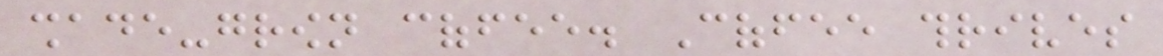shade-grown coffee. Coffee thrives
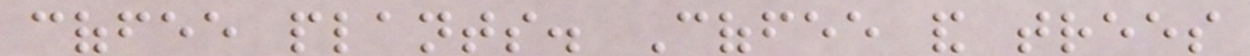coffee plants. Coffee and trees
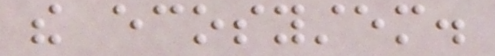the ecosystem.
